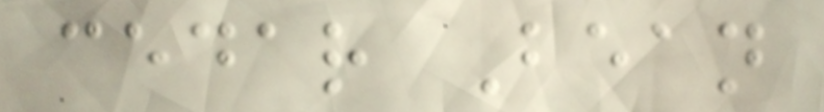cedar Bean
